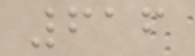616
